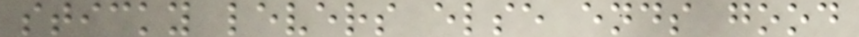sticky levers else ends good
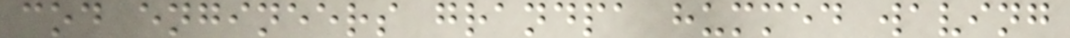cod engineers grandpa hummed waving
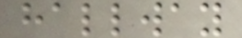hallway
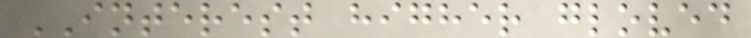INTEREST higher gloved
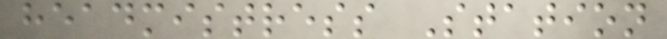headmistress Station
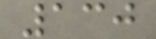130
